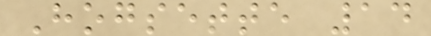Hogsette 14
